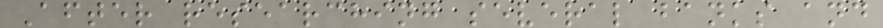After researching several banks and
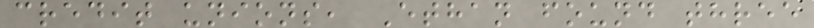credit unions, Ethan found three
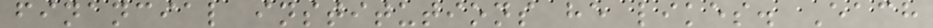financial institutions he likes. Each
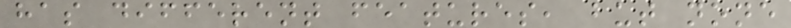has different features, but none
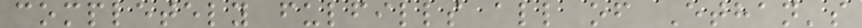completely fulfills all of Ethan's
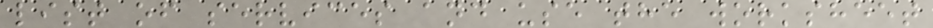list of services and use the worksheet
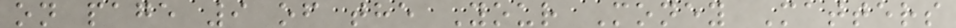on page 9 of the Your Money Matters
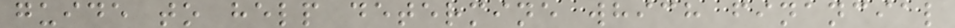guide to help determine which financial
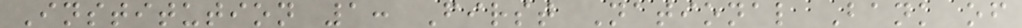Institution 1: First National Bank of
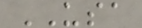USA
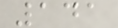141
